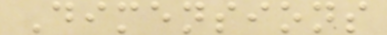Dimensions
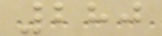280
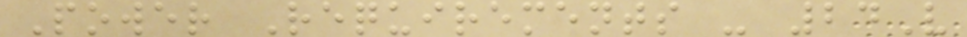Power Requirements - 24V
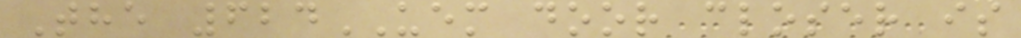The 624UEM door closer is
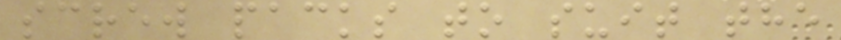screw packs to suit the
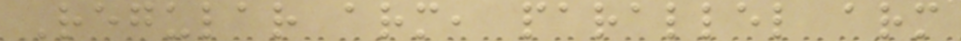Regular arm, parallel arm
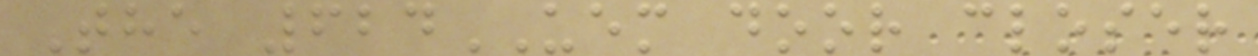The 624UEM door closer
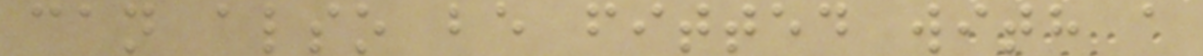can also be fitted with a
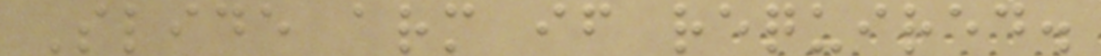Slide arm if required.
